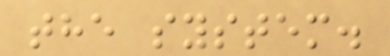the system.
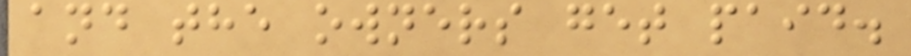and the owners get paid.
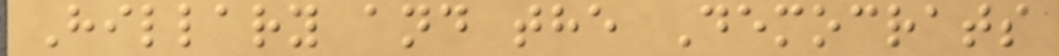Hillary and the Democrats
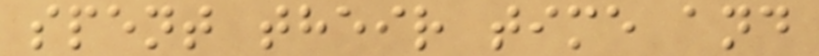spent their time and
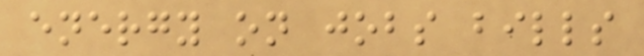energy on jobs bills
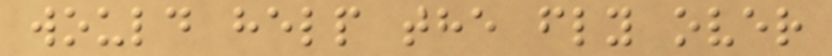would help the fly over
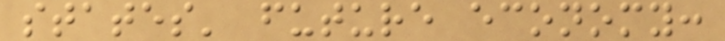states' future economy:
